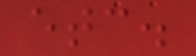etc.
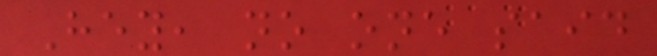Hey, no one said
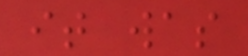it was
